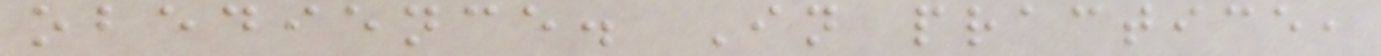obedience. In practice,
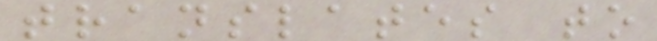translates to
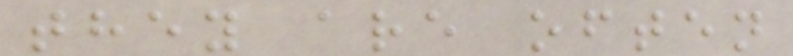they are often
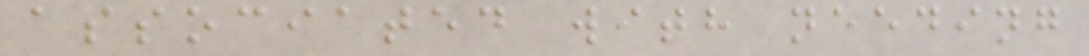associated with needing
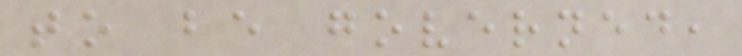to be governed,
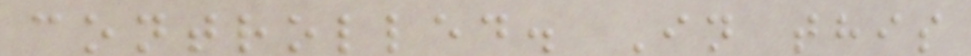controlled. In this
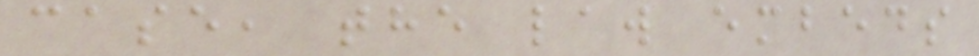case, the law embeds
